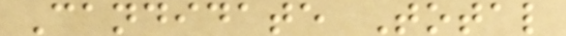Candidate Total
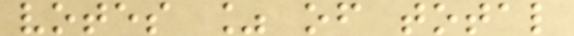votes % of total
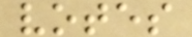votes
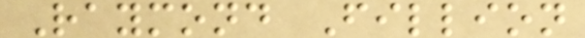Raymond Fillion
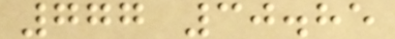777 30.85
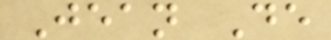Jean De
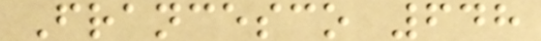Francesco 648
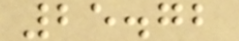25.72
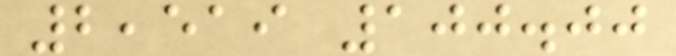2,519 100.00
